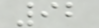92
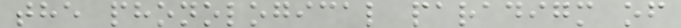the phonological paradigm of
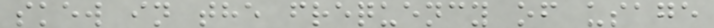skew in the frequency of usage
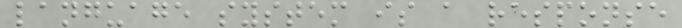language system is a response
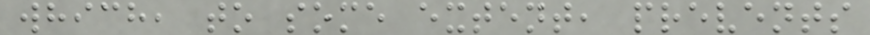which, to some extent, prevents
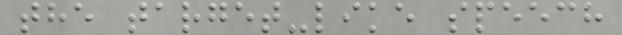the target-like speech
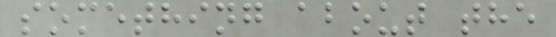something about the
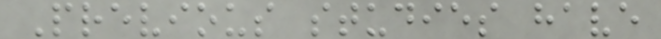Previous studies have
